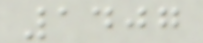1407
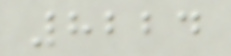8224
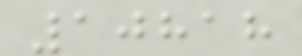10818
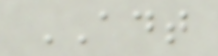ADT
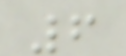6
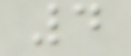4
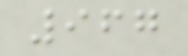967
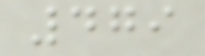479
